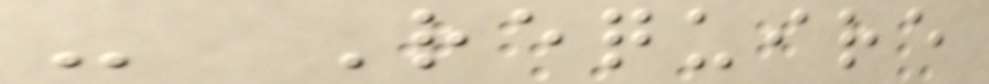- Require
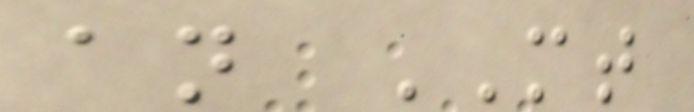an MT
